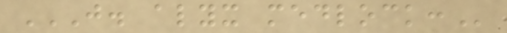J. ALYX MEDLOCK:
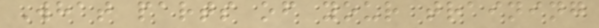What parts of your training
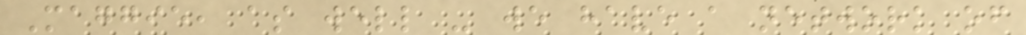Maggie, as well - we have a network of
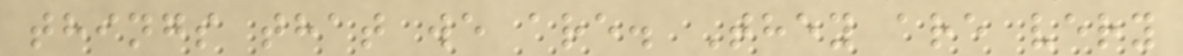things that we are. They are very
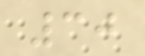30
